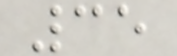35
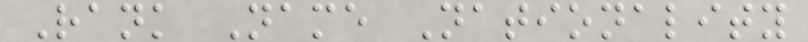Rank Name Nationality
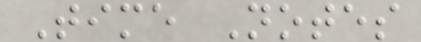Time Notes
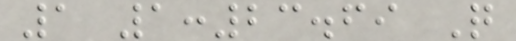1 1:23.69 Q
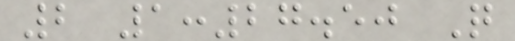2 1:27.50 Q
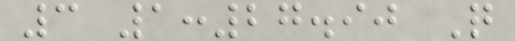3 1:27.90 Q
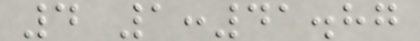4 1:41.87
